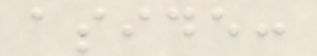aside:
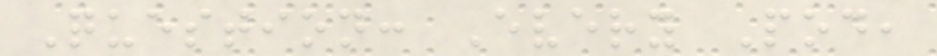Question: Every Pod,
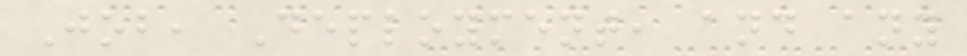Job, Deployment, and any
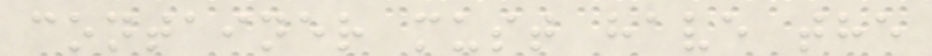container must have the
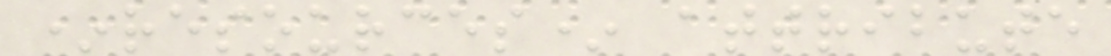*resources* attribute
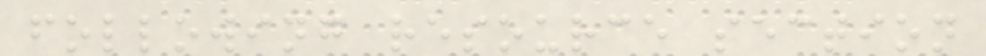following resource section
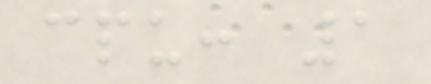cpu: 1
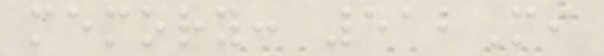memory: 512Mi
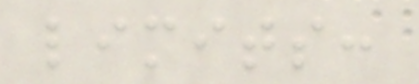limits:
